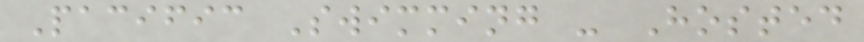Pacific Swimming - Hosted
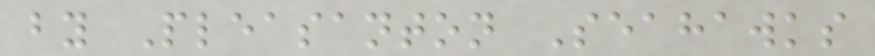by Pleasanton Seahawks
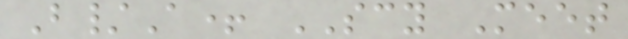B/A+ SCY Meet
